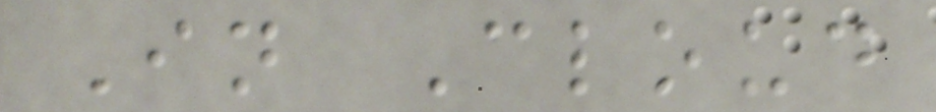In Cloud
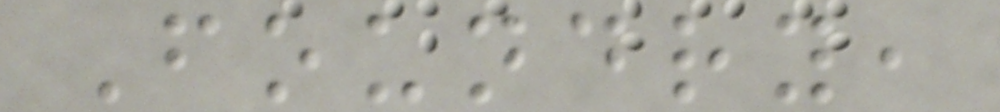Foundry,
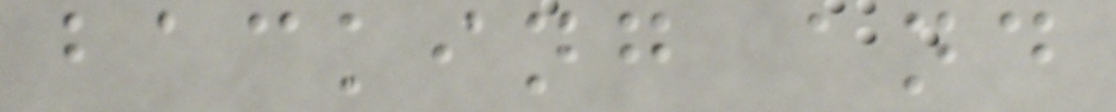backing and
